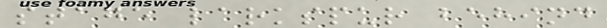stage larkspur behind
